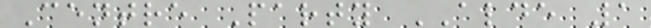Centre Party ALDE 1
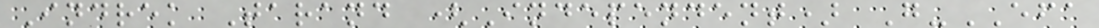Indrek Tarand (Independent) G-EFA
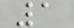1
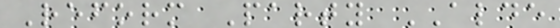Reform Party ALDE
